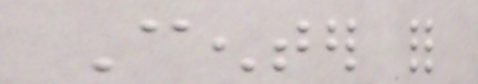Center for
